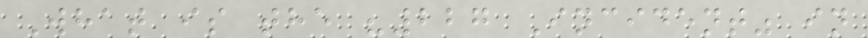What is the "227 Incident" in
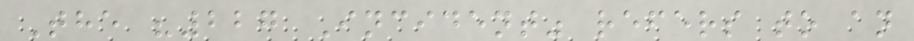The "227 Incident" refers to an
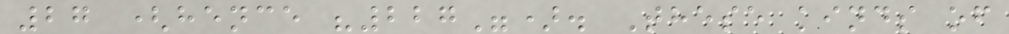27 (hence "227"). These kinds of
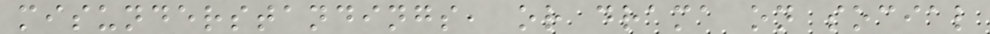misunderstandings, or drama on social
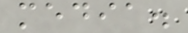media.
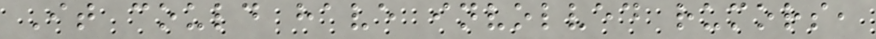It could have involved rumors,
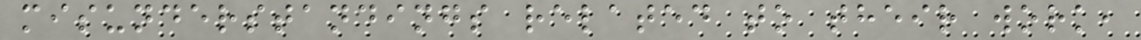misunderstandings related to their work,
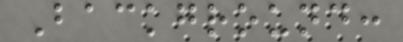Background:
